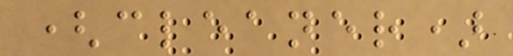(cleaner)
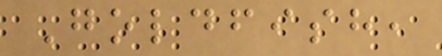Goldfish,
